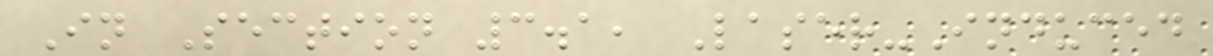In Section 3.1, Laser-Induced
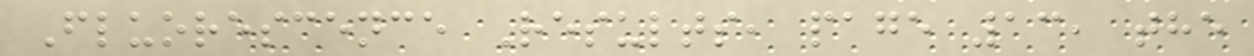Fluorescence Results, page 13, the
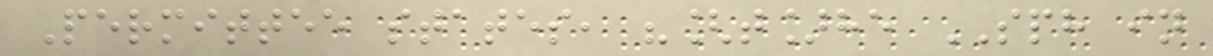Permittee states, "[t]he SPH in
